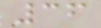36
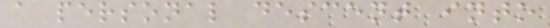a personal descent into
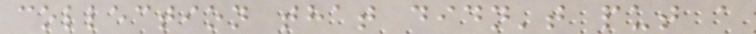collection that didn't put a
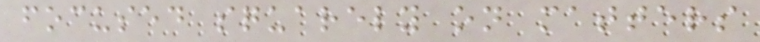focused squarely on matters
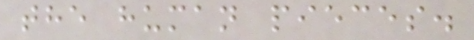the human pieces.
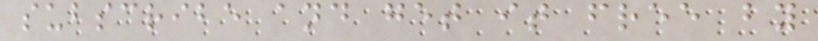subscribe and get it free by
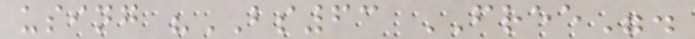using "BS63 FREE".
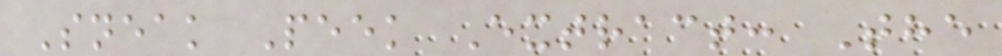Sneak Peek Extract: The
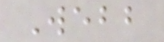Webb
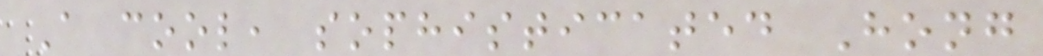A cool, sophisticated Hong
